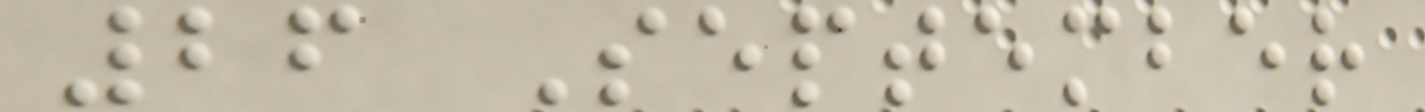26 September
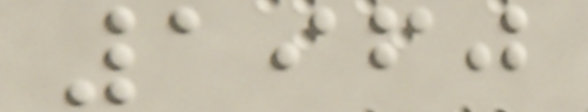1960
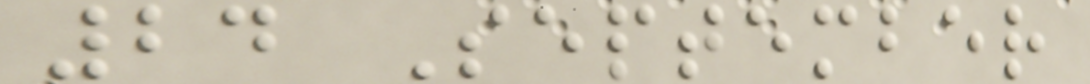24 September
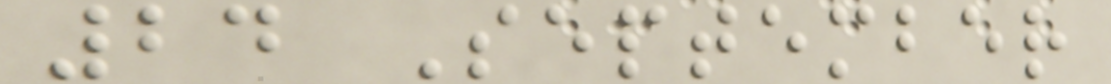24 September
